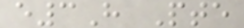e3H Pte
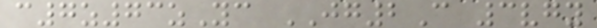c7z73zYc JG2C 3vgy
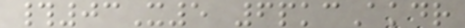#03X5 6pkcAkdr
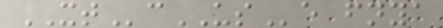XTcUSe fnya
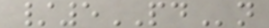/5PDn
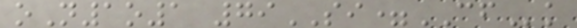oN1o1 79SI=CFk
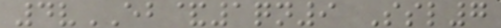4vEB&1qn9 Ssl7
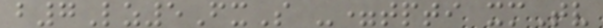b7Lz5FxS -=tpti xmTv
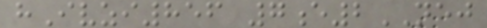hIvzi856 7e2NEJ
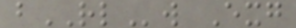bRLw Exg
